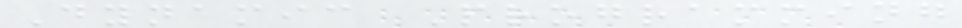Dynamic Programming
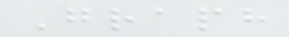Graph
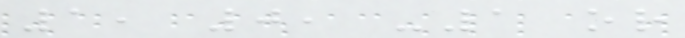1, 0, -1 or
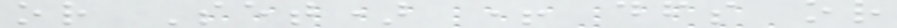or Set) + dfs or
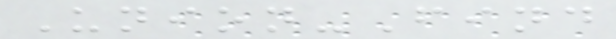Union-Find
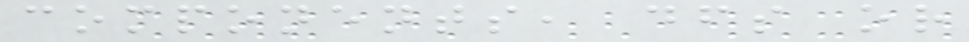components, dfs or
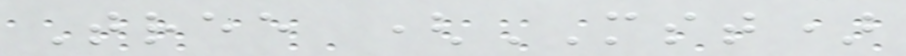Tree (MST)
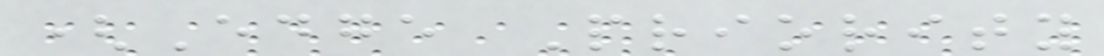(Edge Priority
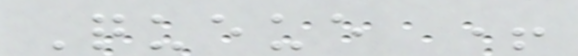Queue +
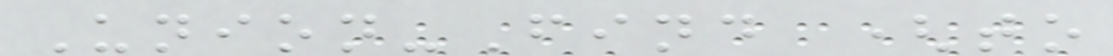Union-Find (to
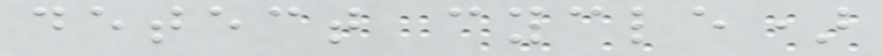detect cycle)
